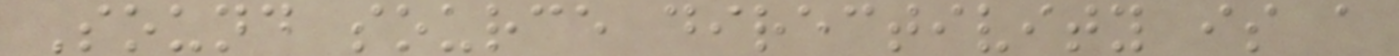Sound source directivity is a
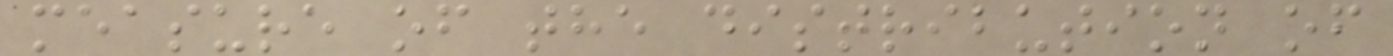measure of the distribution of
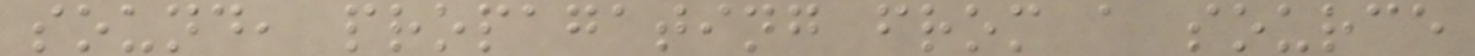sound, propagating from a source
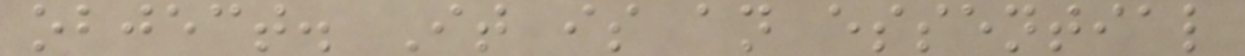object. It is an essential
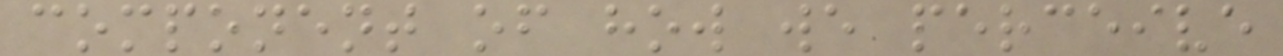component of how we perceive
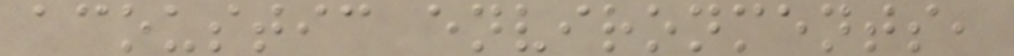acoustic environments,
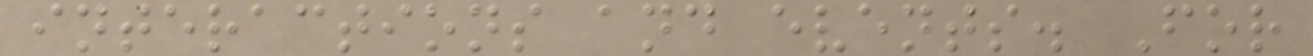interactions and events. For
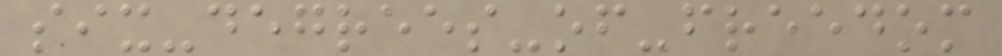six-degrees-of-freedom
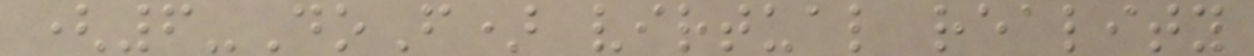(6-DoF) virtual reality
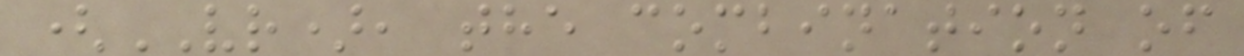(VR), the combination of
